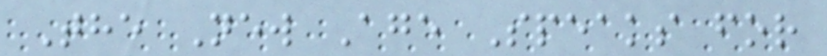The New Age Speaks for
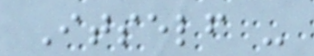Itself -
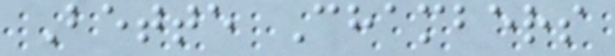Bette Chambers
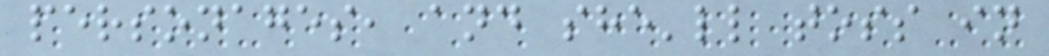personages, and she'll toss in
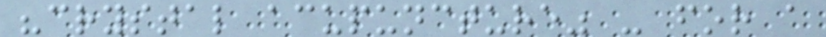"crystal acupuncture" - for a
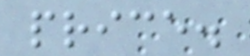price.
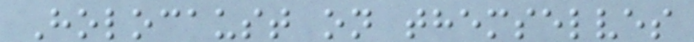Holocaust on themselves
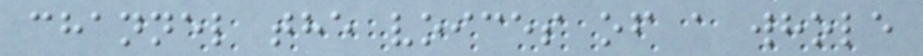channel the voices of a whole
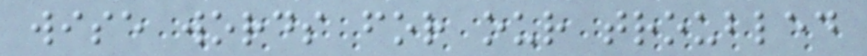wise words for our troubled
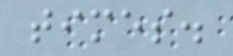times.
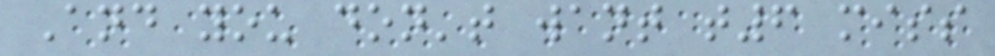And you don't want t6 miss
